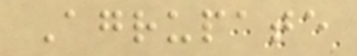Agrupate
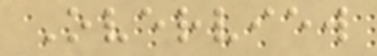Overview
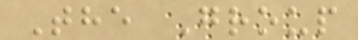The Group
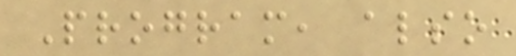Program, also
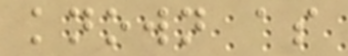known as
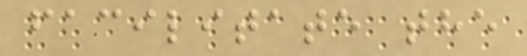facilitate the
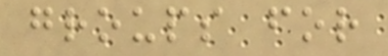groups for
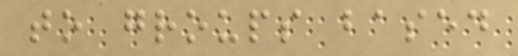to groups based
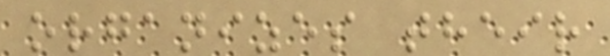organizes their
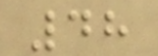48
